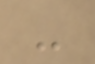-
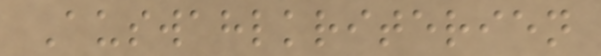Auswahlkriterien
